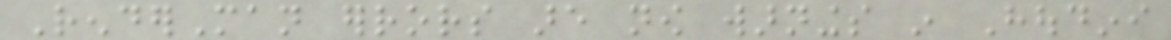RenderMan errors are now warnings in Houdini
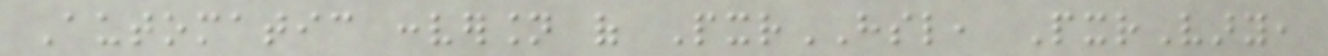Automatic conversion of PxrHSL, PxrVary,
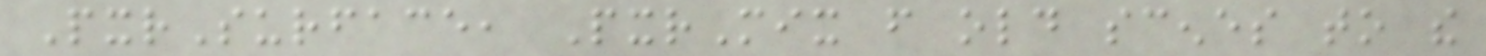PxrSurface, PxrMix from old scenes to the
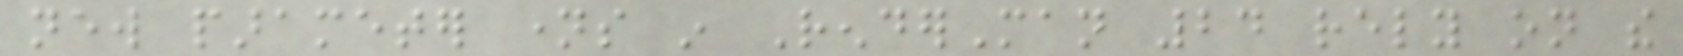new parameter names in RenderMan 24 rely on the
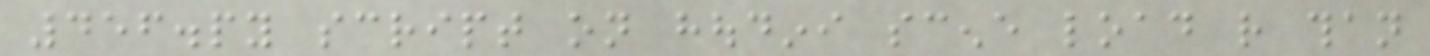456.py script on houdini scene load rather than
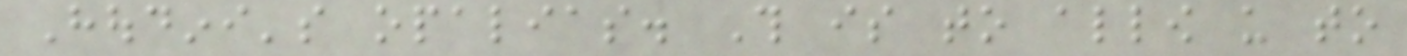Houdini's opalias. This is to allow us to
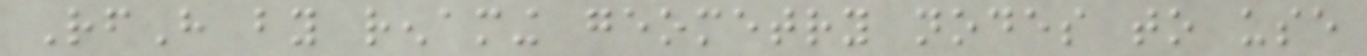RfH by renaming geometry nodes to use
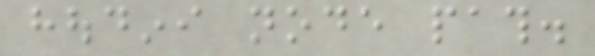houdini node path.
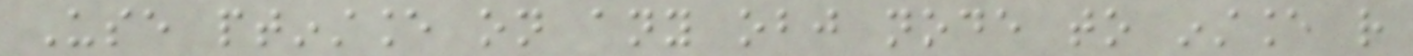Use ptinstance on any obj node to instance rather
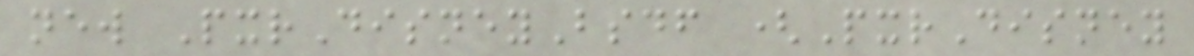new PxrDisneyBsdf (PxrDisney
